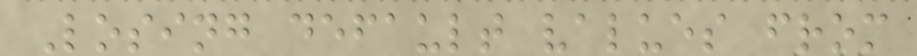Losing default values from
